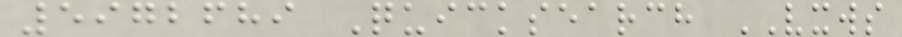5972689 Quicksearch VXWS
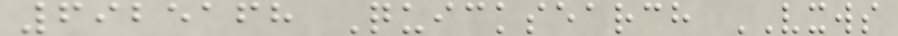6925168 Quicksearch VXWS
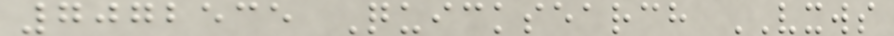7072535 Quicksearch VXWS
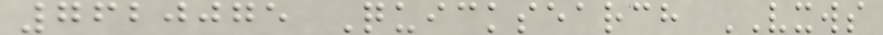7620075 Quicksearch VXWS
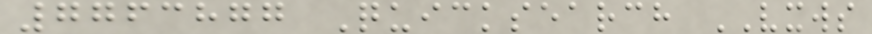7763877 Quicksearch VXWS
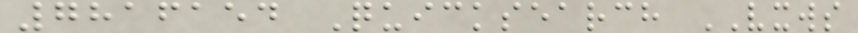7816154 Quicksearch VXWS
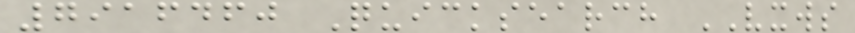7916460 Quicksearch VXWS
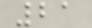21
